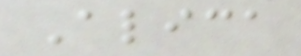Alica
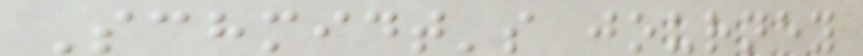Schmidt's journey
